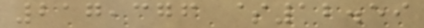217,376 $12.59
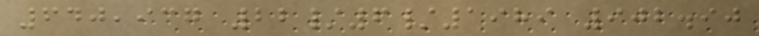640,937 22/6/1989 902.90
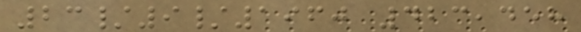23/9/1960 423,458
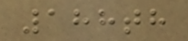188th
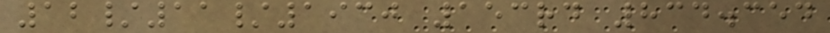12/11/1930 153rd 834.354
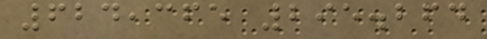624,365 295.264
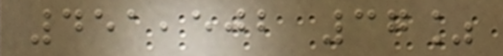451,502 37%
